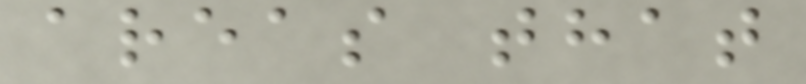areas that
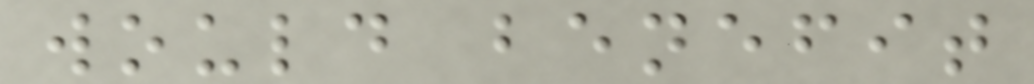would benefit
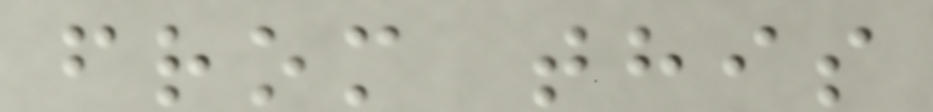from this
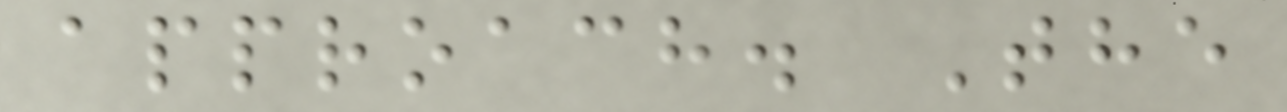approach. The
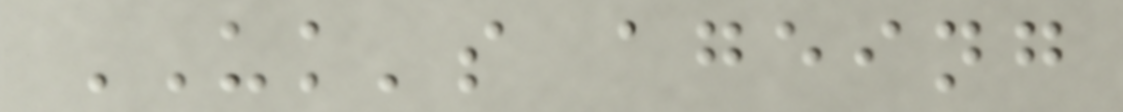UK's ageing
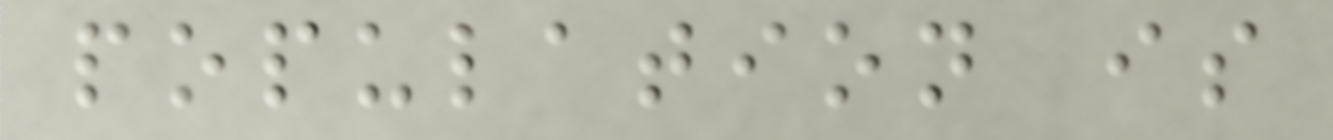population is
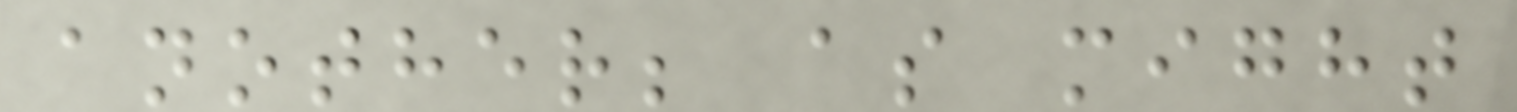another; as might
